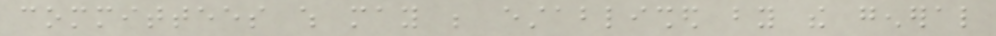committees which may be established by the general
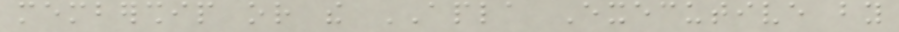membership or the APLA Executive by
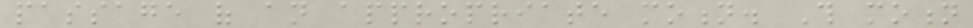passage of an appropriate motion. This motion
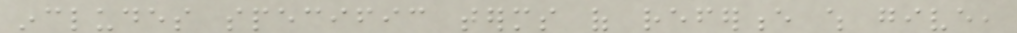includes specific terms of reference which give,
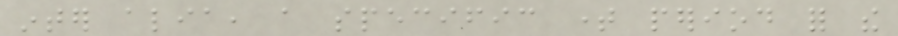inter alia, a specific time period for the
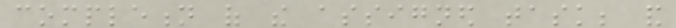completion of the assigned task; and
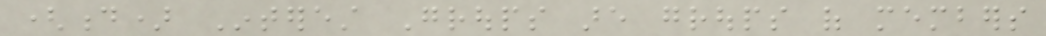(d) Interest Groups are groups of members
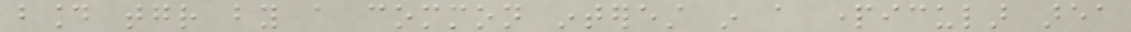bound together by a common interest in a particular area
